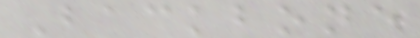Backbone
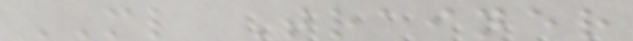ML Trainer
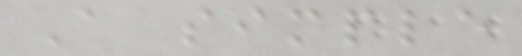A simple
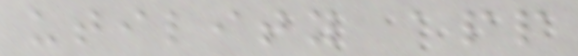utility app
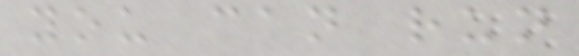you can run
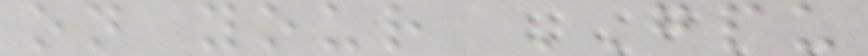on your GPU
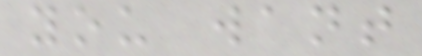you want
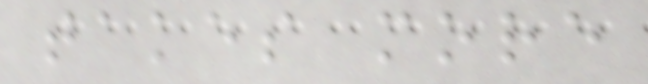takes more
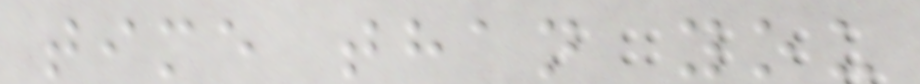time than you
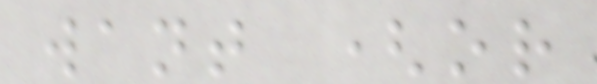want (or
